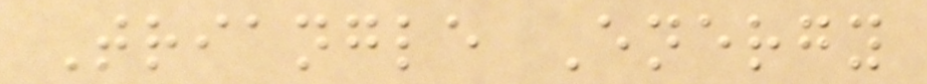Triangle Energy
